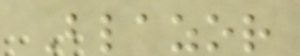Blazor
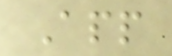App
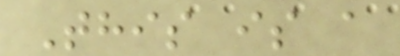This is a
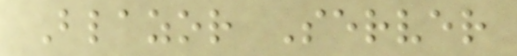Blazor Server
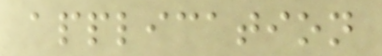application
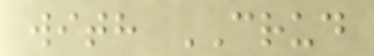with CRUD
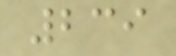239
